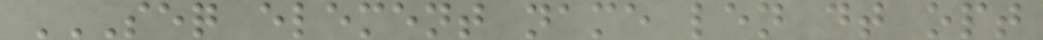SEQ ELEMENT NAME LEN DT OPT
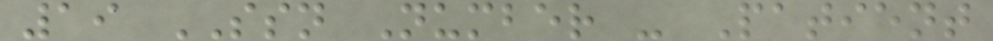19 SSN Number - Patient
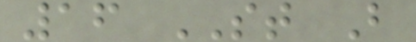16 ST B
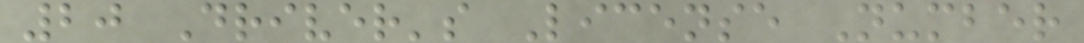20 Driver's License Number
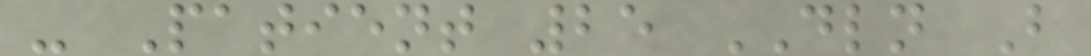- Patient 25 DLN B
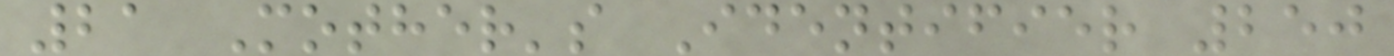21 Mother's Identifier 250
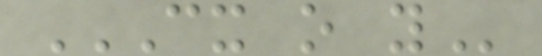CX O Y
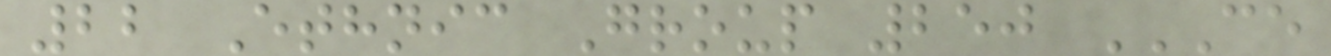22 Ethnic Group 250 CE
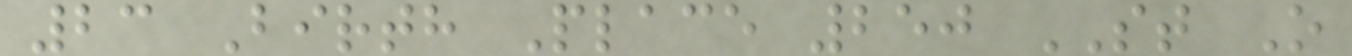23 Birth Place 250 ST O
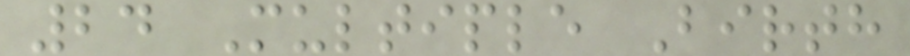24 Multiple Birth
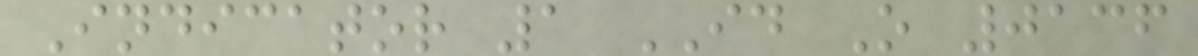Indicator 1 ID O 0136
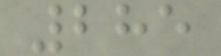285
